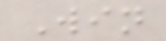Win
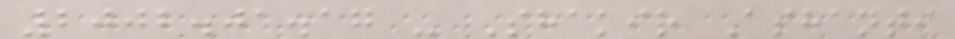2002.01.17 - Shakir Ashanti
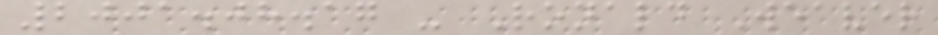2001.08.17 - Ronald Weaver
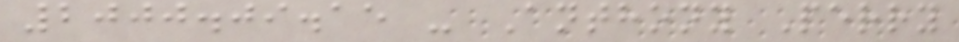2000.09.15 - Anthony Perry
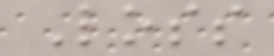Loss
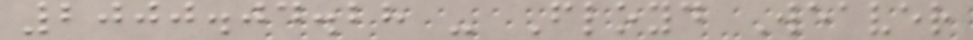2000.04.28 - Floyd Weaver
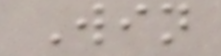Win
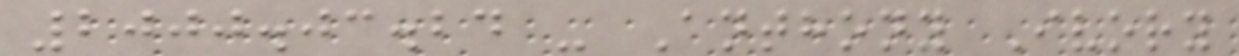2000.03.24 - Anthony Ivory
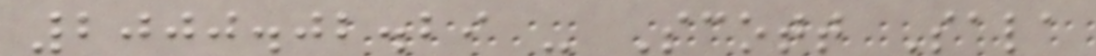2000.02.29 - Scott Sala
